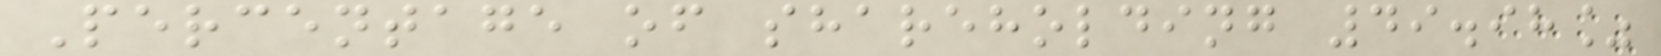Percentage of shareholding 49.98%
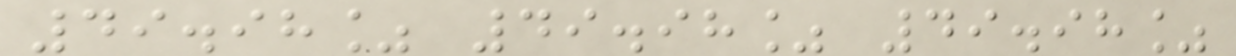49.98% 49.98% 49.98%
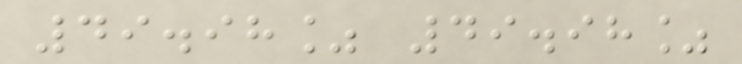49.98% 49.98%
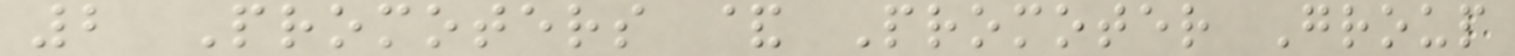2 Promoters & Promoter Group
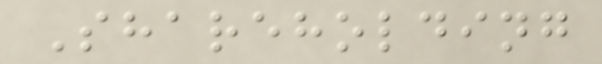Shareholding
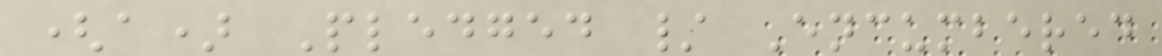(a) Pledged / Encumbered
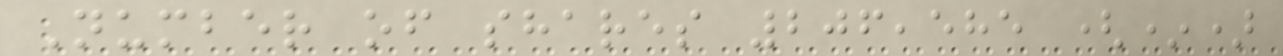Number of shares 206,585 (*)
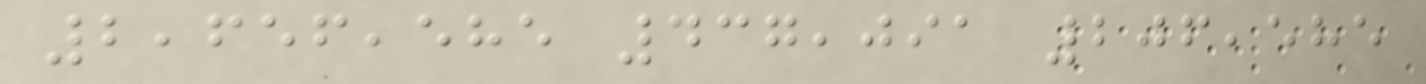2,656,585 437,091 206,585
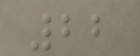22
